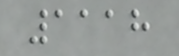1118
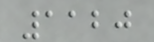1120
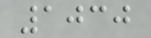1030
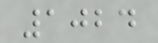1024
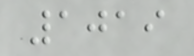1019
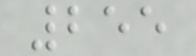255
